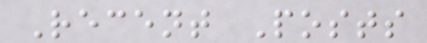Recent Posts
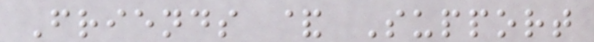Friends & Support
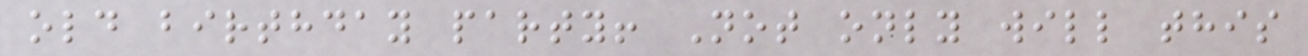old birthday party! Not only will this
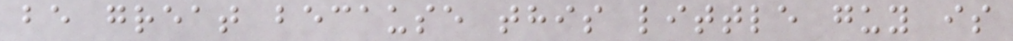be great because this little guy is
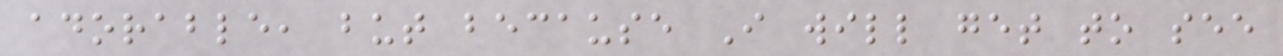adorable, but because I will get to see
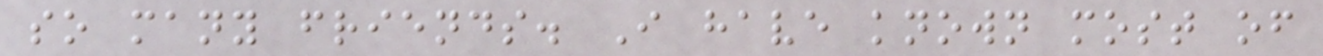so many friends. I have known most of
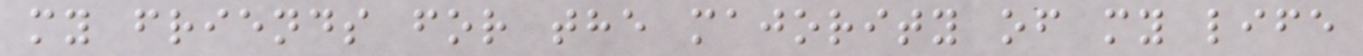my friends for the majority of my life
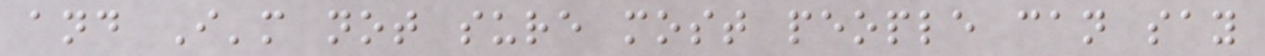and I'm not sure most people can say
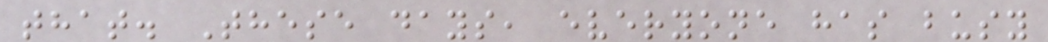that. These days, everyone has busy
